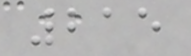215
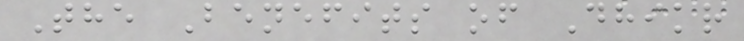The Benefits of Dhikr
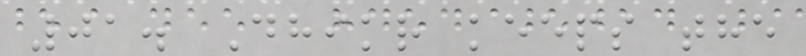01. Dhikr keeps the
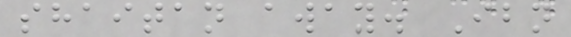shaitan away. Ibn
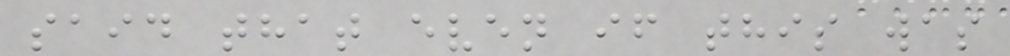said that even if this was
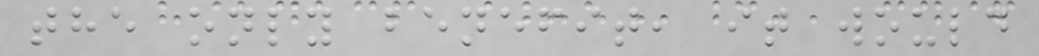the only benefit, it would
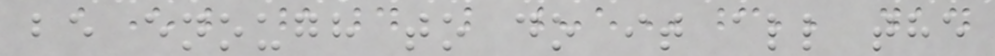be enough to do it all the
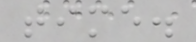time.
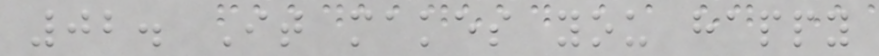02. It makes you happy
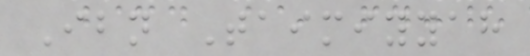Ibn Taimiyyah
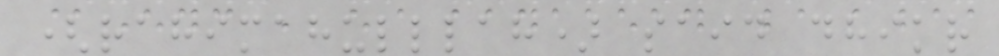(rahimahulllah) said dhikr
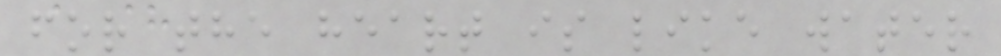for the heart is like water
